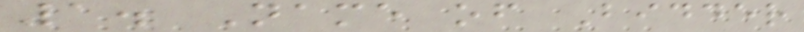1. Name of Bidder
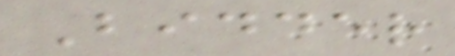Bidder
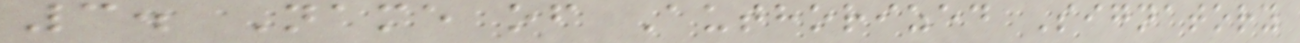3. Name of Authorized Signatory
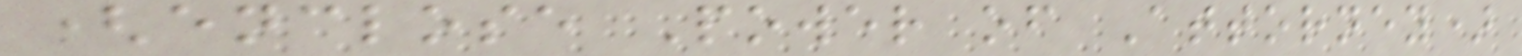(enclose Power of Attorney)
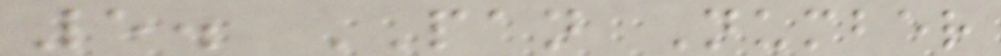5. PAN Number
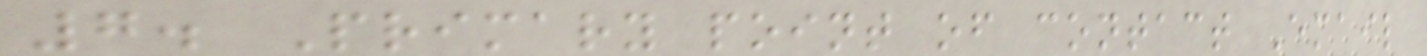7. Primary point of contact Email
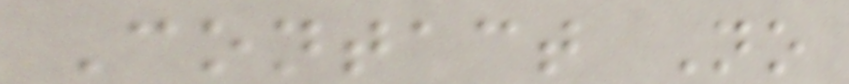Contact No
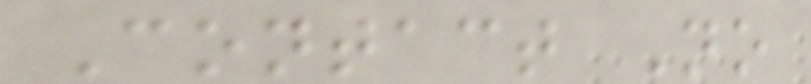Contact No
